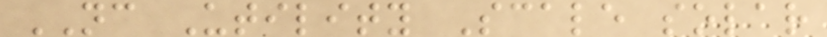NC Utility Scale solar
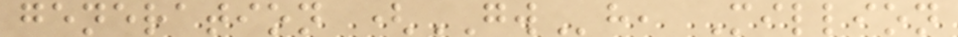generation (GWh, Million
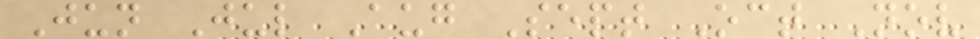Jun Jul Aug Sept Oct Nov
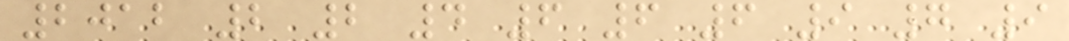2012 2 2 4 6 6 6 9 7 9
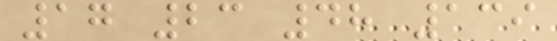17 23 48 139
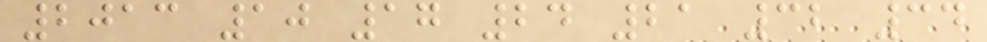2013 10 17 24 21 32 34
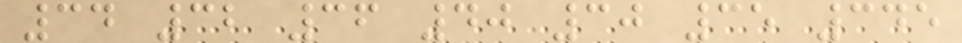34 32 36 40 30 35 345
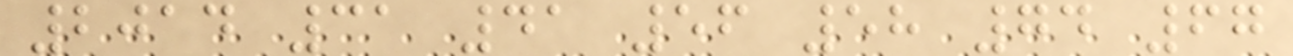2014 31 41 56 58 74 67
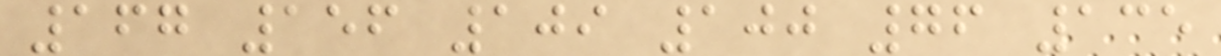167 156 109 100 76 135
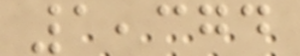1,374
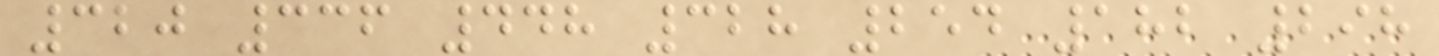320 336 448 328 254 182 298
